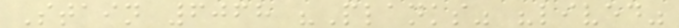Stain 6068 "Planks" "lived"
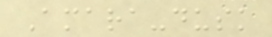Amara-dusk
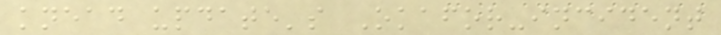knead update's Okafor-incident
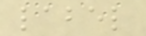label
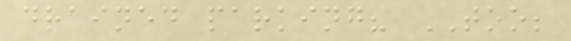drained parking? TOO;
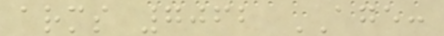arms 7062 AGE:
